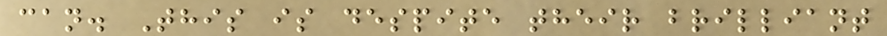can. This is despite their brilliant
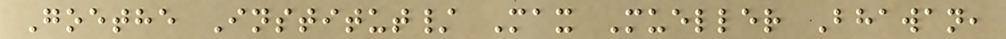Goethe Institut/ Max Mueller Bhawan,
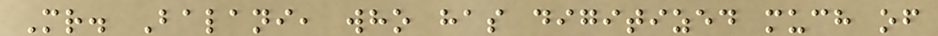Mr. Balani, who has digitized much of
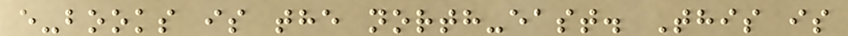e-books is the north-east. This is
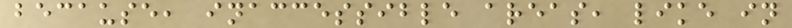because, inaccessible areas, like in
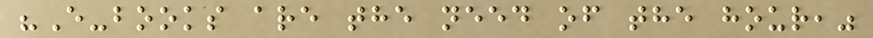"E-books are the need of the hour,"
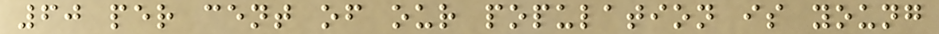60 per cent of our population is young
